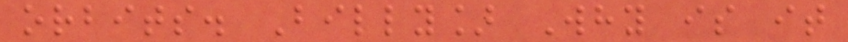orbits. Billy] Why is it
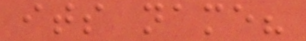its name?
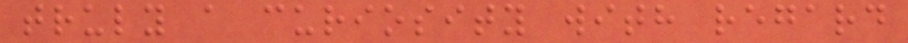truly a curiosity with regard
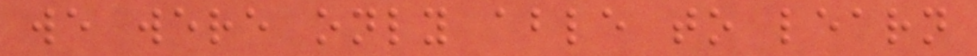we were only able to learn
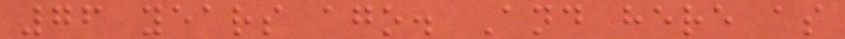76 years ago. And here as
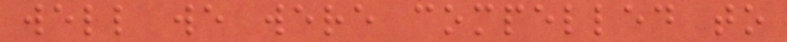well we were compelled to
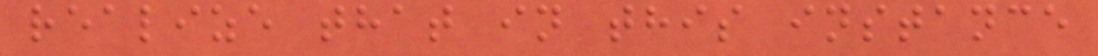realize that in this instance
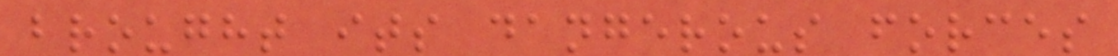brought its dangerous forces
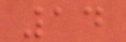14
